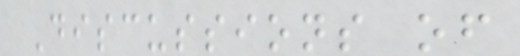Discussions of
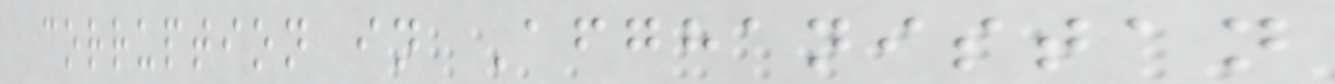corruption in Afghanistan
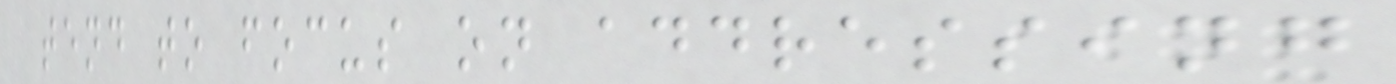tend to focus on addressing
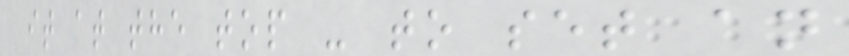it at the top - to set an
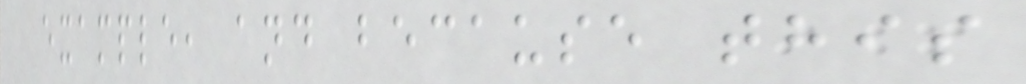example, and because this
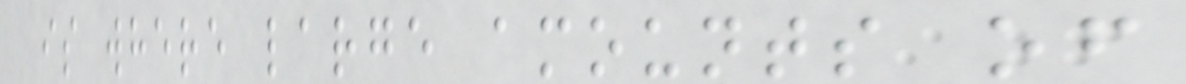is where large amounts of
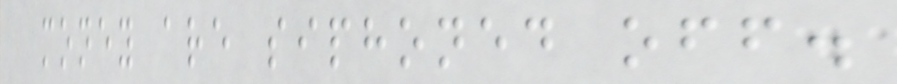money are siphoned off.
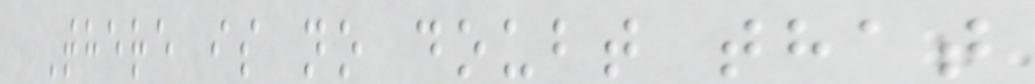There is no doubt that
